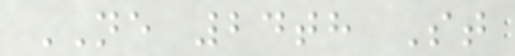NE 24th St
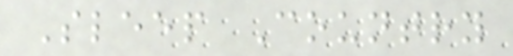Sleep Country
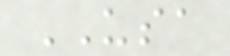USA
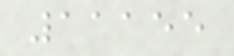11155
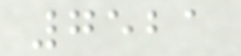7521
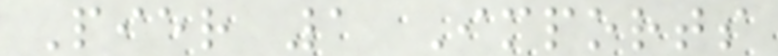Pier 1 Imports
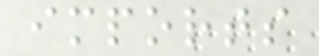imports
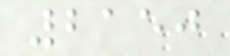2150
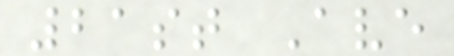21st Ave
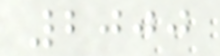2000
